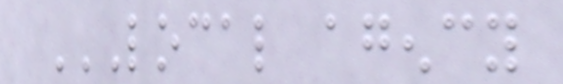LOCAL AGENCY
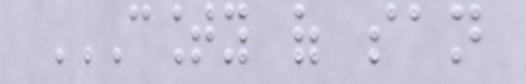COUNTY OF SAN
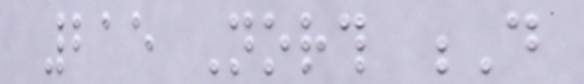215 North D
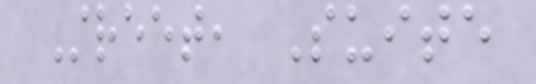Street, Suite
